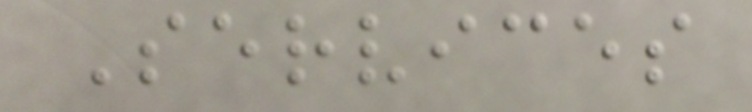Services
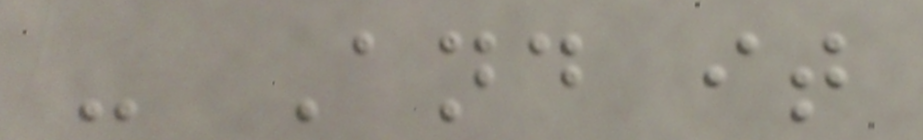- And it
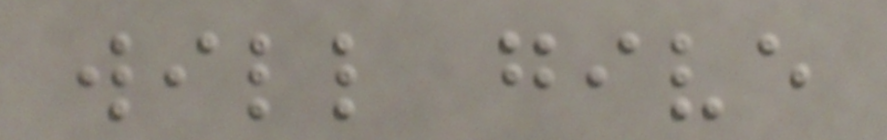will give
